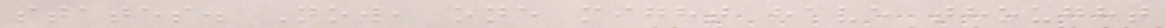states. Now, one might have thought
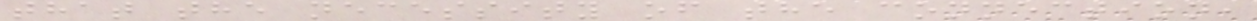that the necessity of the connection,
